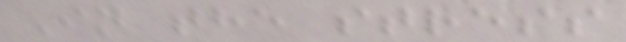In the stress
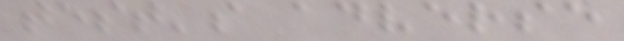test's adverse
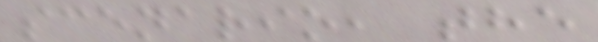scenario, the
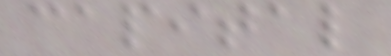capital
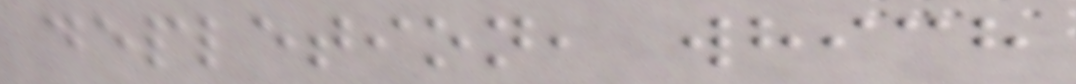depletion, which
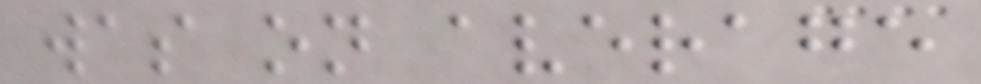was on average
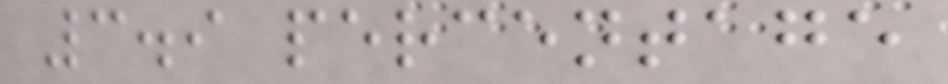3.9 percentage
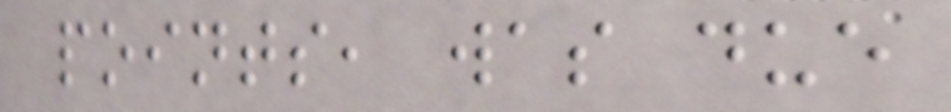points, was due
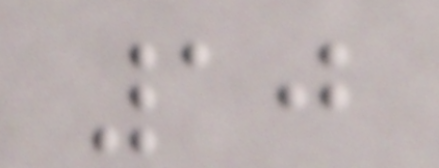10
